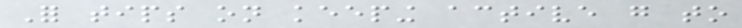For tips on keeping active go to
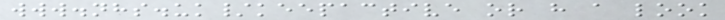www.nhs.uk/keepactive or have a look
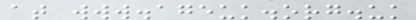at www.ageuk.org.uk
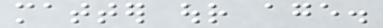matter our age.
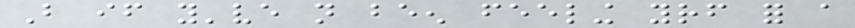But if you've not been feeling yourself for a
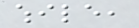while,
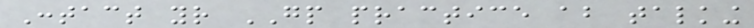Contact your GP practice about talking
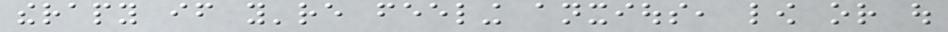therapy if you're feeling anxious, low or out
